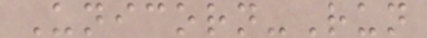Unicorn-Run
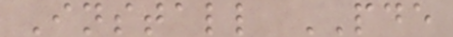Install PDE
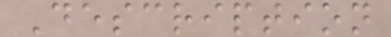Description
